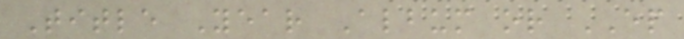Title Year Album or EP
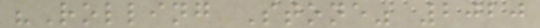"Rolling Stone" 2020
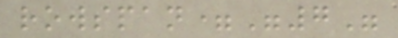rowspan="7"
